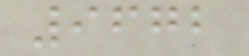9672
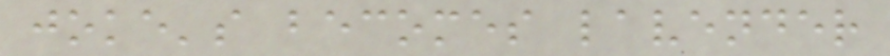joke's becomes lavender
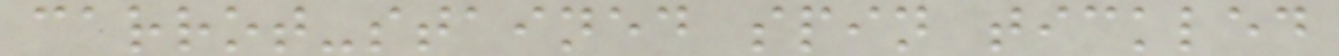carrot-stained spin tickled
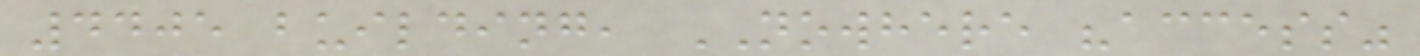4405 building, NOWHERE "access"
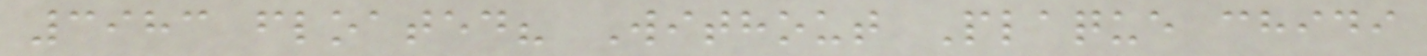3983 floated? Without Plaque chidi
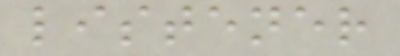listener
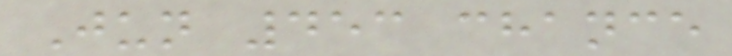Jun 453 chance
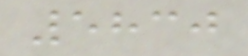5830
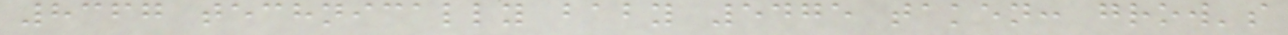8367 technically baby 5475 taken: grow's
